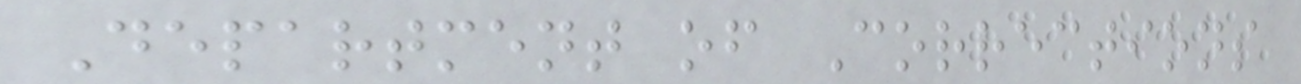Department of Corrections
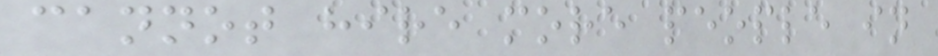cannot hire more people in
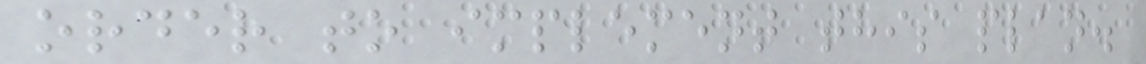order to implement this plan.
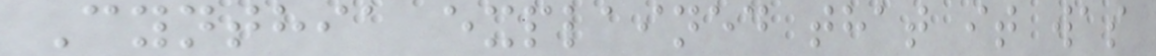Cynthia explained that it was
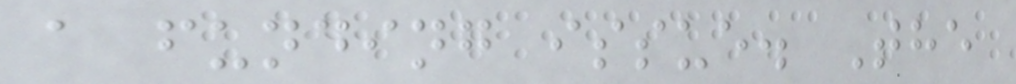a funding issue. The
